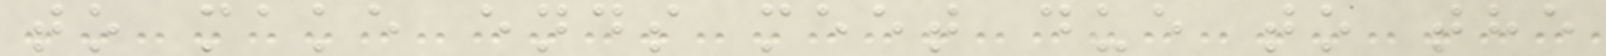to make ends meet due to the
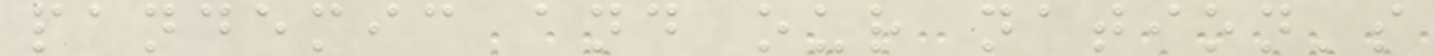pandemic and our nation's
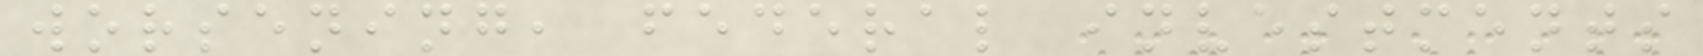worsening, federal investments
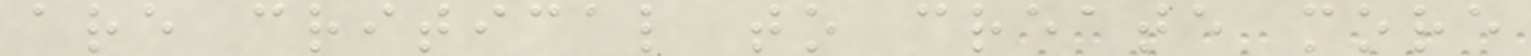are critical to create more
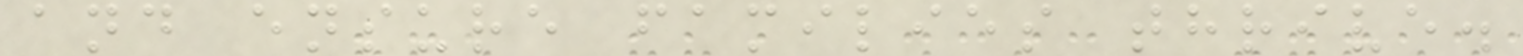and ensure families thrive.
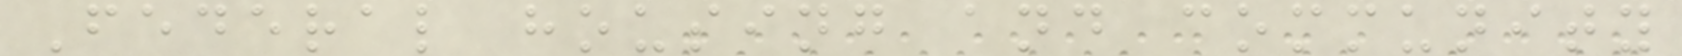Federal housing and community
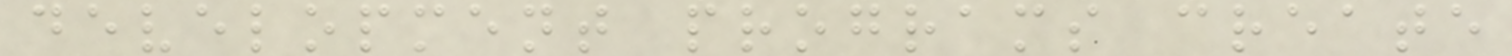development programs create
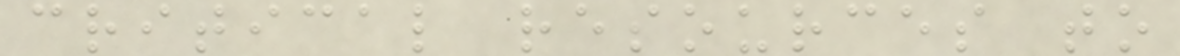critical resources to
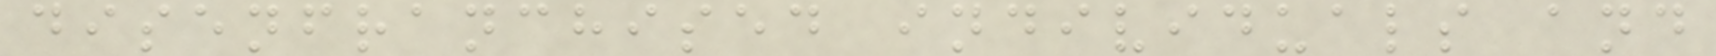disenfranchised individuals and
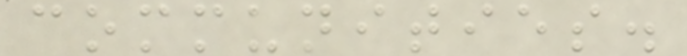communities.
